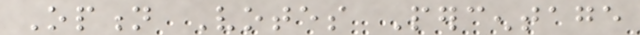Option Votes Percentage
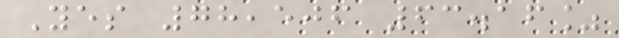Yes 78,506 63.16%
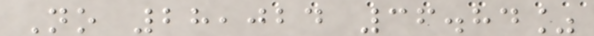No 28,024 36.84%
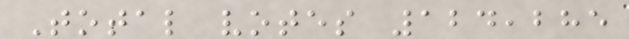Total votes 124,285
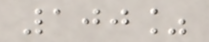100%
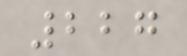227
